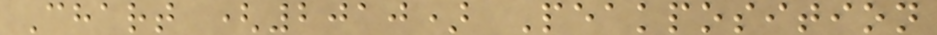Chart (2010) Peakposition
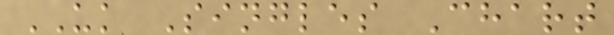UK Singles Chart
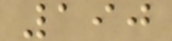190
